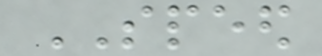SPEED
